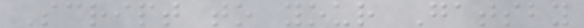Script to your Gatsby
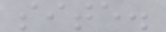site.
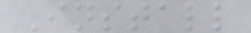Install
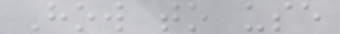How to use
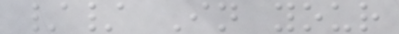// In your
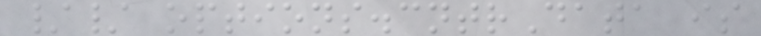// options.cntrData is
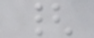{
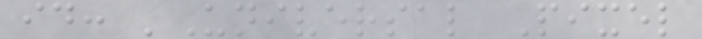id: 'Universal Pixel
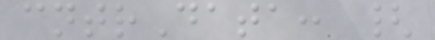cntrData: {
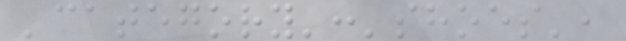'category':'shoes',
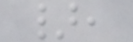},
